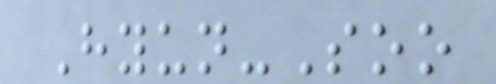Hyun-Soo
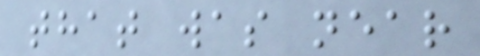that was near
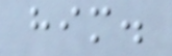him.
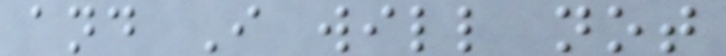and I will not
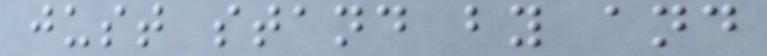just stand by and
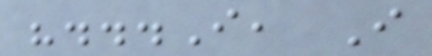"...I, I
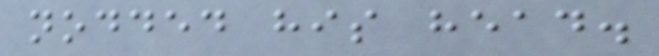nodded his head.
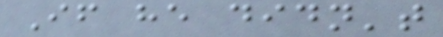If he didn't
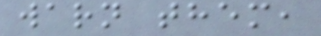warn them,
